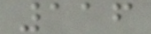116
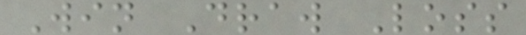Win Draw Loss
